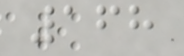168
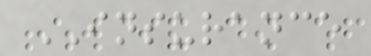INSURANCE
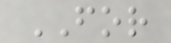FOR
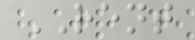RENT
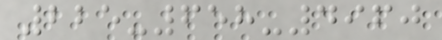225-658-4960
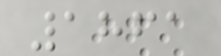1861
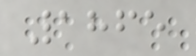1865
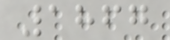1867
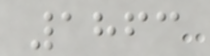1863
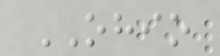OHIO
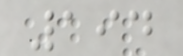194
